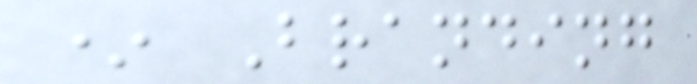* Branding
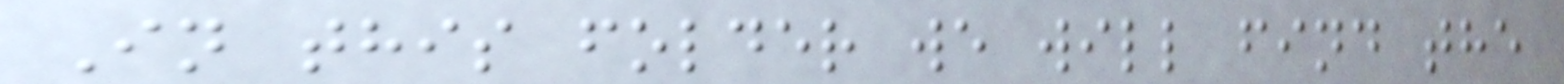In this folder we will find the
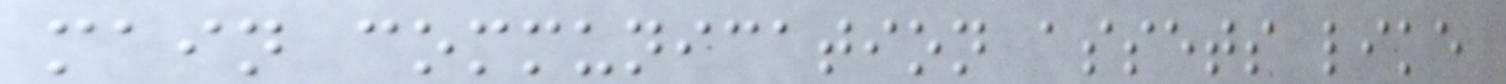main communication assets like
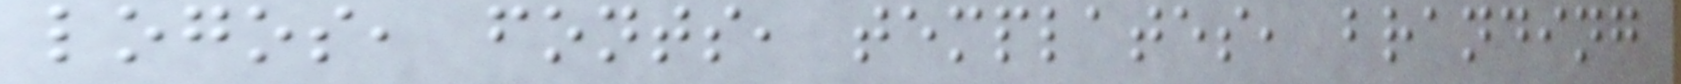logos, fonts, templates, branding
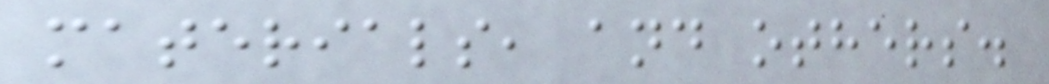materials, and others.
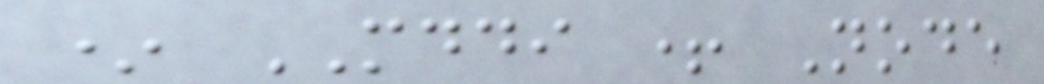* MDDI + Node
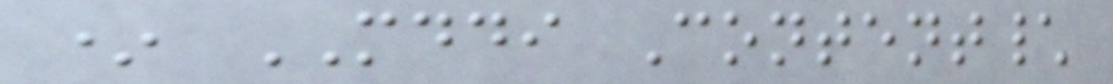* MDDI Content\
